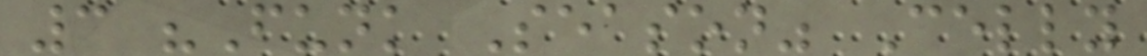3 "Funk Season" Celly
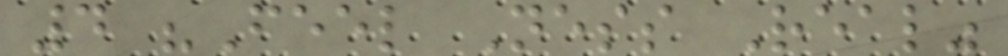4 "Feel Ness Real"
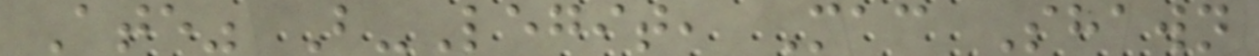Ate" B-Legit, Mac Shawn
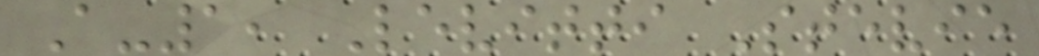A-1, Levitti Stevie
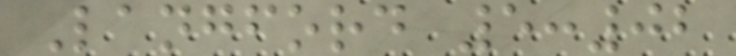Langford 5:02
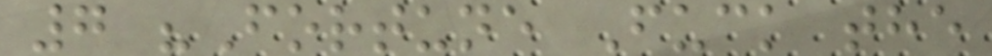7 "Fortune Fuck the
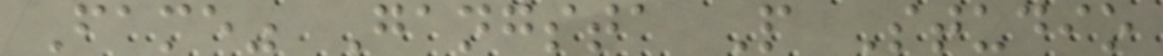Fame" Gangsta P Studio
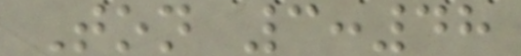Ton 3:48
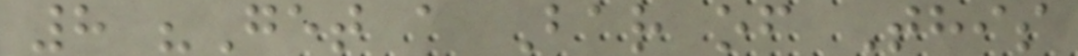8 "Get a Bar of This
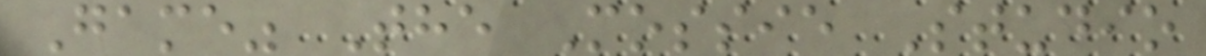Game" The Mossie Studio
